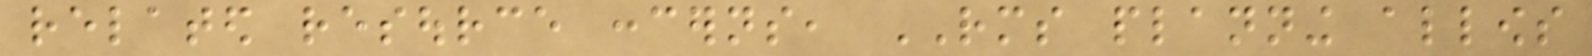related resource concerns, RMS planning allows
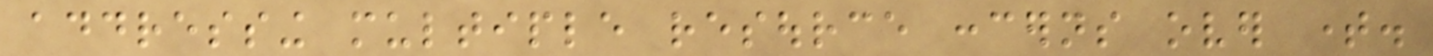addressing multiple resource concerns over time.
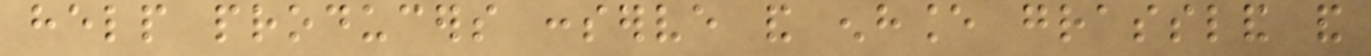help producers conserve and enhance grassland and
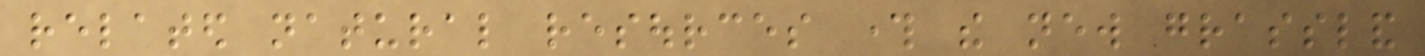related natural resources through the new grassland
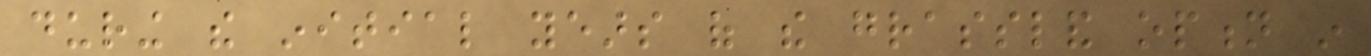during the initial years of the grassland option in
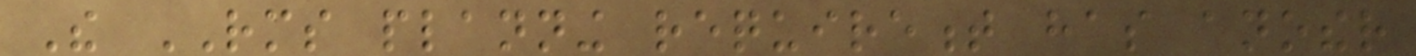The RMS planning requirement has another
